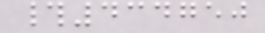#434750
